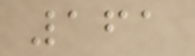161
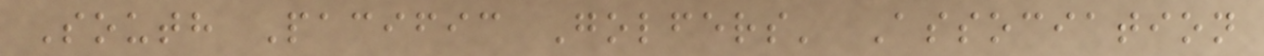South Pacific Golfers' Association
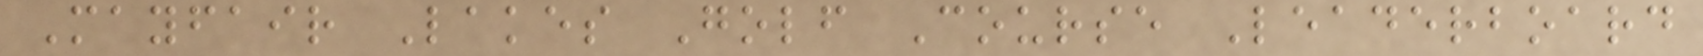Mayfair Lakes Golf Course Leaderboard
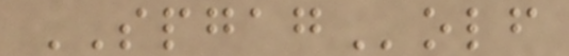SPGAGolf
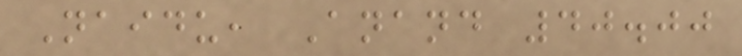Naidu, Anand 40.00
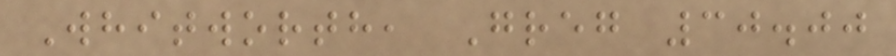Whitworth, Greg 30.00
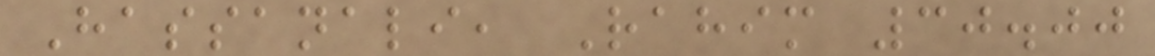Hassanali, Rahim 30.00
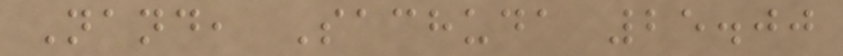Nand, Sachuda 25.00
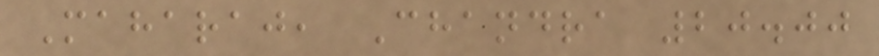Maharaj, Chandra 20.00
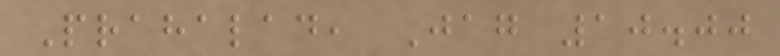Prahalad, Jag 10.00
